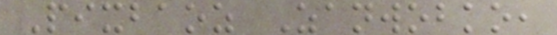Pixbaoz Zanwobko,
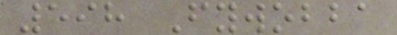598 Fywobba
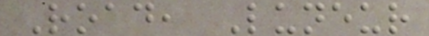Road, Luneur
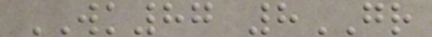WK87 8GR
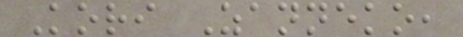Kori Zanneko,
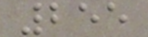255
